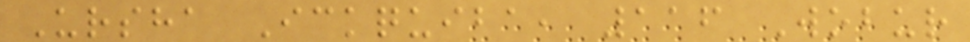Ursha Ickquiba, 116 Wobur
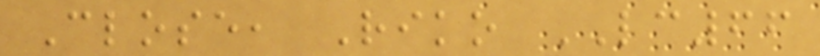Close, Riko LC66
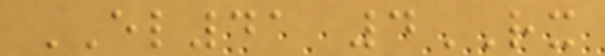EL41 4RX
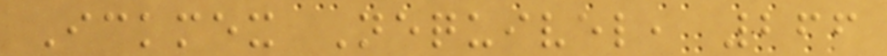Ickmex Nequivel, 266
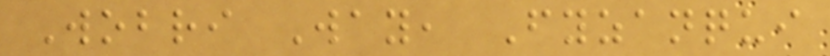Wobri Way, Fyzanqui
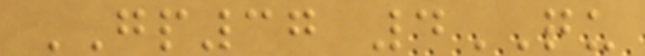GP37 4QU
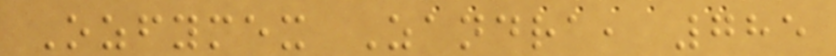Ozfymex Zandra, 785
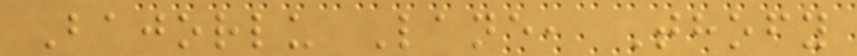Bajorlu Lane, Thofy
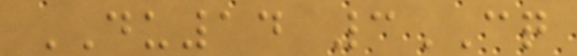DU14 3CQ
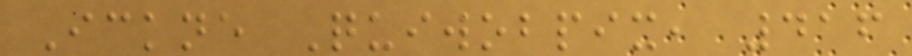Ickne Quiwobpix, 416
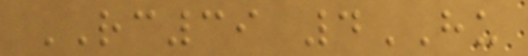RC39 4HU
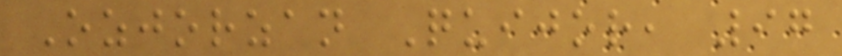Ozjorzan Quijor, 97
